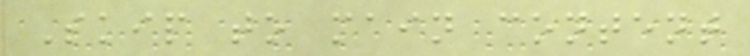Skip to main content
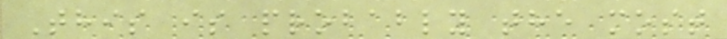This is probably the most
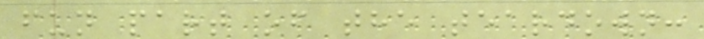fun part of the teardown:
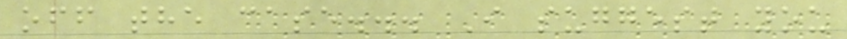off the case... I suggest you
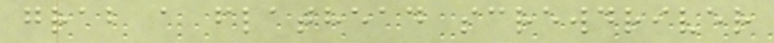grab a flathead screwdriver
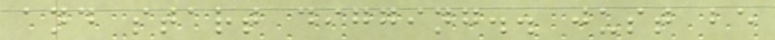and start digging.. just be
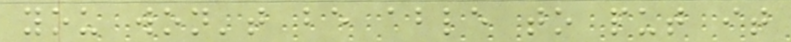you won't be able to put it
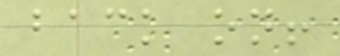back on!
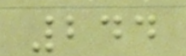244
